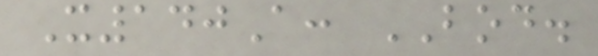X140A: BOD.
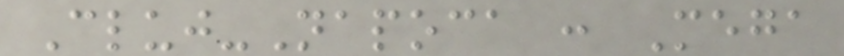Cluj-Napoca : Mega
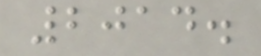2014.
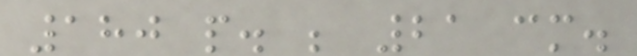180 p. ; 21 cm.
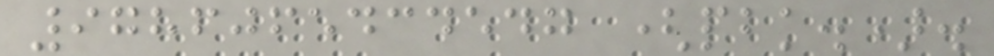9786065434547 (pbk.).
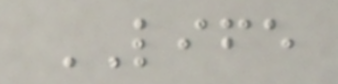LIFE
